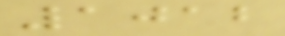1012
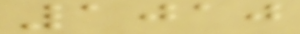1010
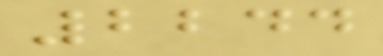2244
